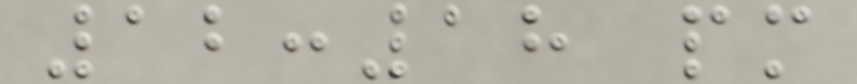12:18 pm
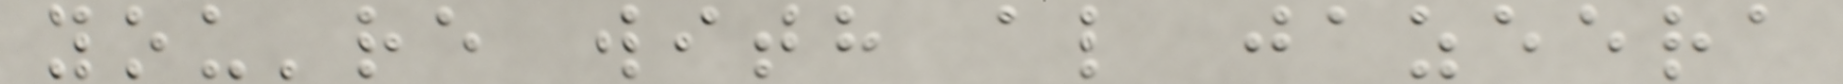you're with al jazeera
